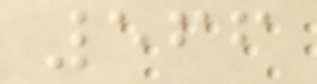566
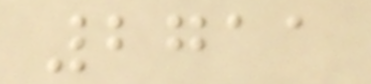2711
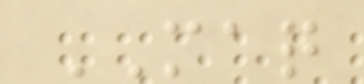MAQ
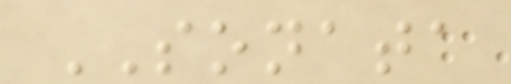SONATA
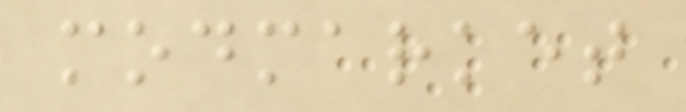modmarket
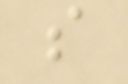s
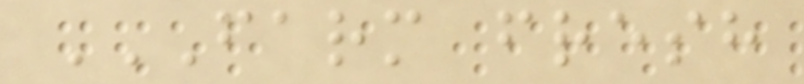FARM FRESH
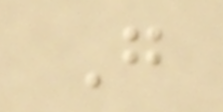G
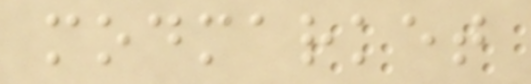modmarket
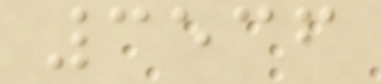3536
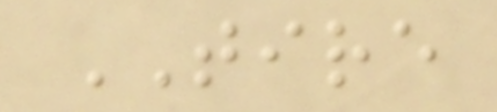TIRE
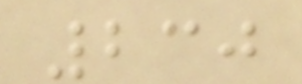230
